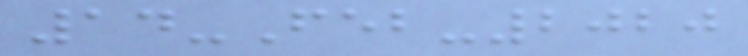14-Feb-2020
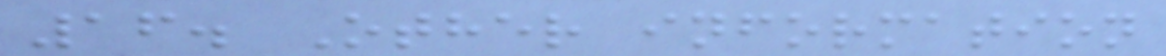16. Other information
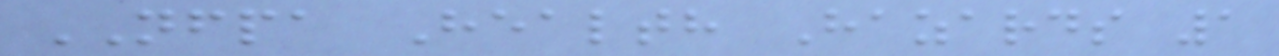NFPA Health Hazards 1
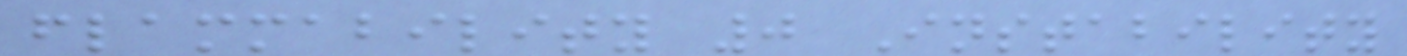flammability 0 Instability
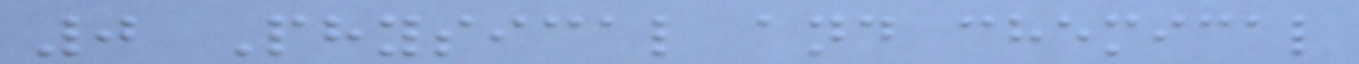0 Physical and chemical
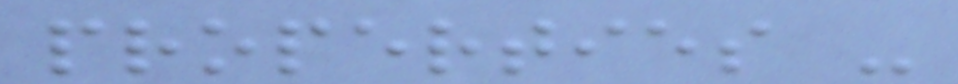properties -
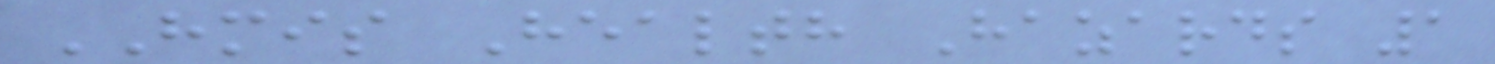HMIS Health Hazards 1
